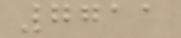7711
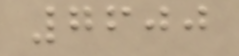7600
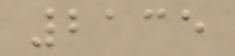2135
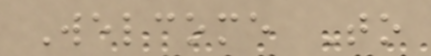Welcome To
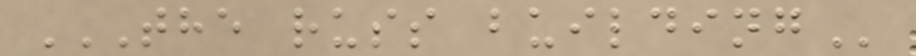THE RUSS BUILDING
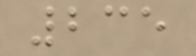235
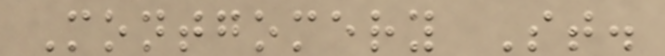Montgomery St.
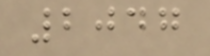2047
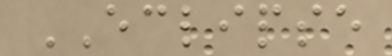ECLIPSE
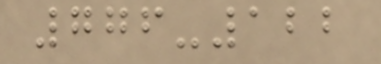776-122
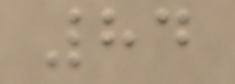84
